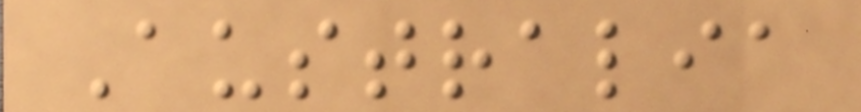Australia
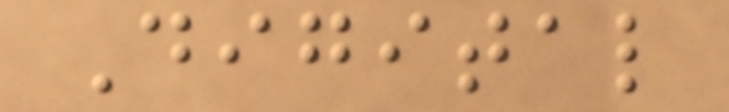Digital
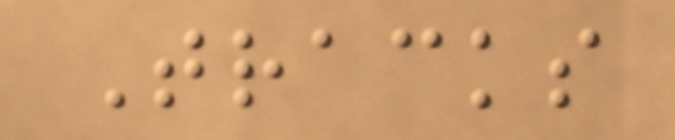Tracks
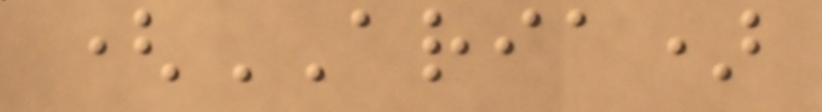(ARIA)
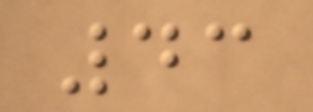43
